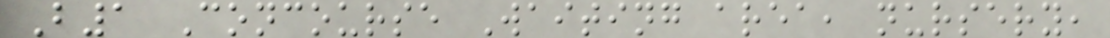B1 Concourse Waiting area, nursery,
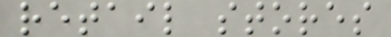retail stores
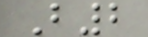B2
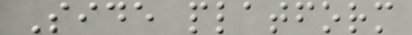Side platform
